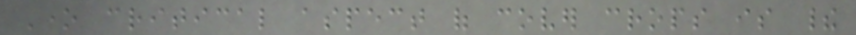One critical aspect of cover crops is their
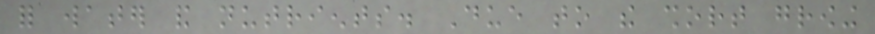for water and nutrients. Due to the short growing
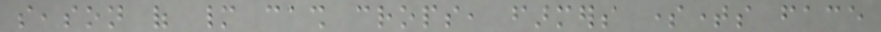season of many cash crops, farmers sometimes face
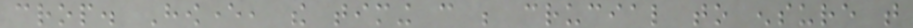crop. However, the timing can be crucial to ensure that
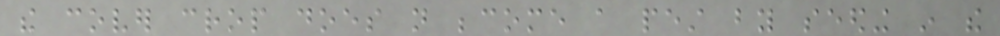the cover crop does not become a pest by seeding in the
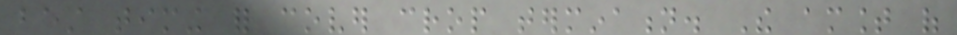best timing for cover crop termination. The amount of
